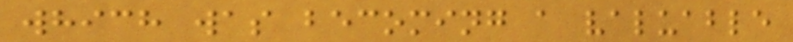which was becoming a valuable
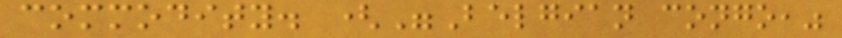commodity. ("Belgian congo,"
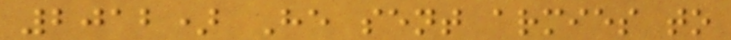2012) He sent armies to
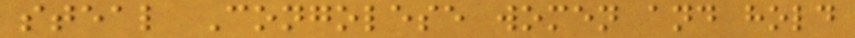steal Congolese women and hold
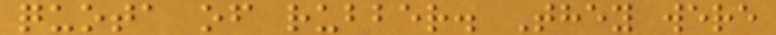quota of rubber. They were
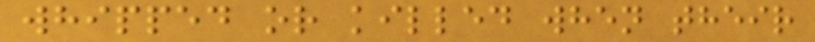whipped or killed when their
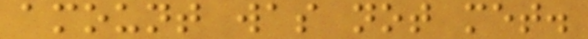amount was not met.
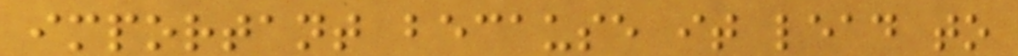important because it lead to
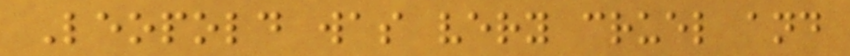Leopold was very cruel and
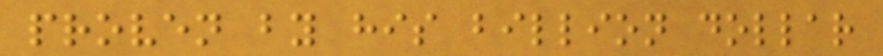proven by his billion dollar
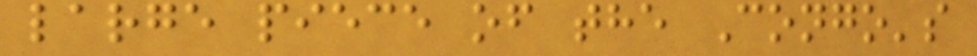large piece of the Congo's
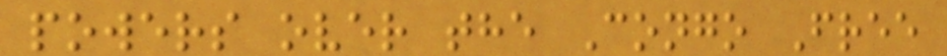powers over the Congo Free
